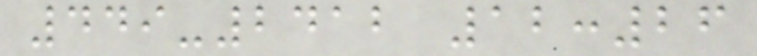449-2412 12:26
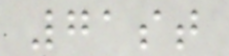71st
